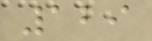129
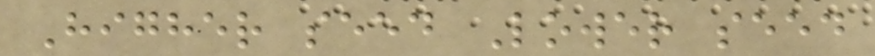Higher seed Lower seed
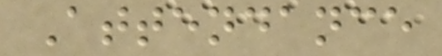Attendance
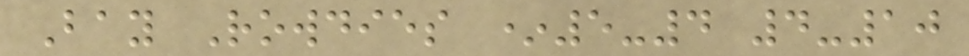Bay Rowdies *5-4 4-10
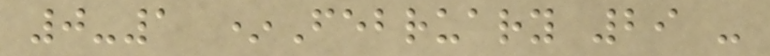0-1 *February 29 -
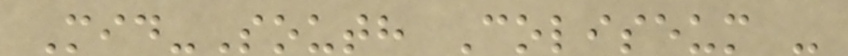Mid-South Coliseum -
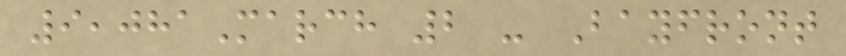9,081March 2 - Bayfront
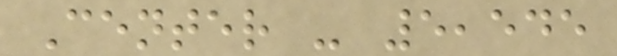Center - 5,545
